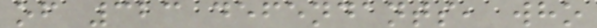of 323 defendants, who
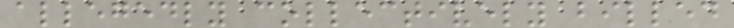allegedly collectively billed
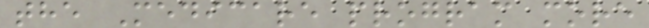the Medicare program more
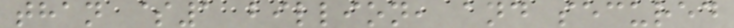than $1 billion, and secured
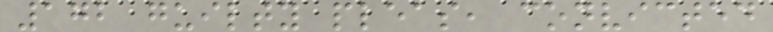172 guilty pleas, convicted
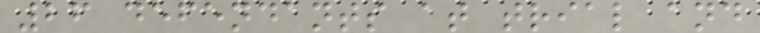26 defendants at trial and
